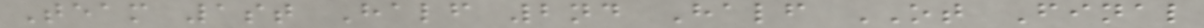Team 1st Half 2nd Half OT Final
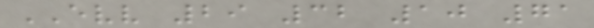EVV 29 32 10 71
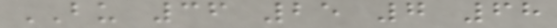BU 36 25 7 68
